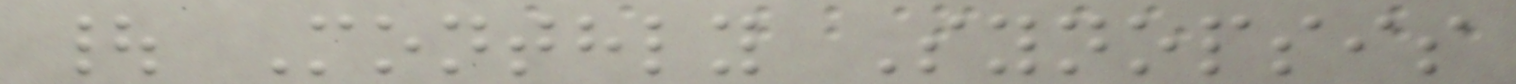| Monthly Synopsis
